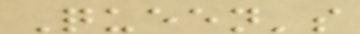Queen's
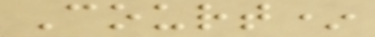Court*
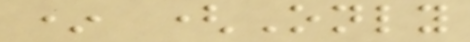* (Only
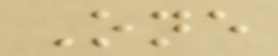One
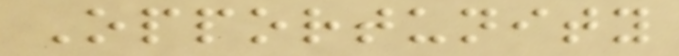Opportunity
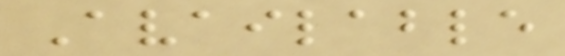Available
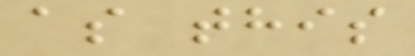as this
